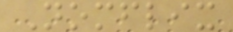Nomflix
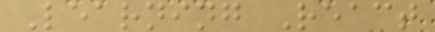Learning React
